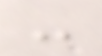-
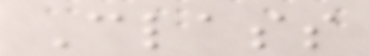Class
